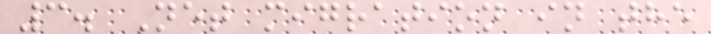3. Net migration in the
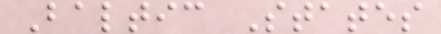Baltic States
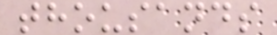thousands
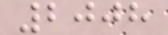2008
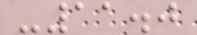-11.0
